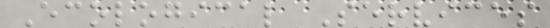Ecological Services
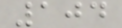104
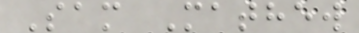Sam Mathew
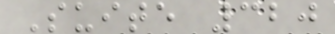Suite 320
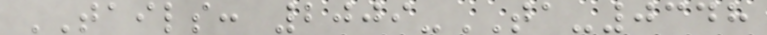TAILS: 2009-TA-0348
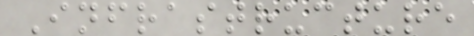Infrastructure
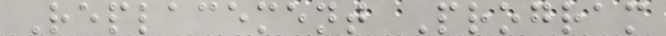Replacement Program
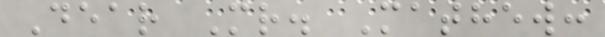Dear Mr. Mathew:
